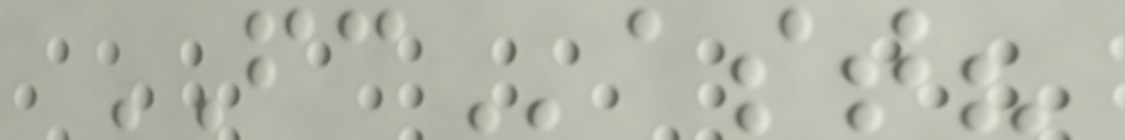FCast?
